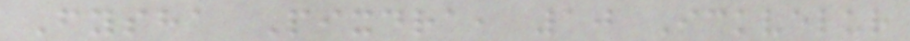Fysha Pixdra, 10 Ickvelur
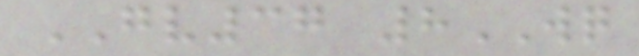GV37 8WQ
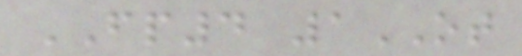FP4 1OT
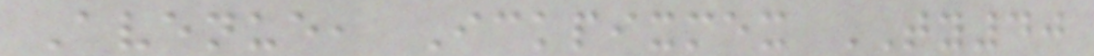Avenue, Ickpixmex TY40
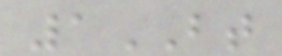1BT
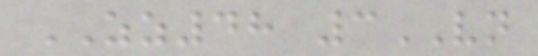ZZ48 3VN
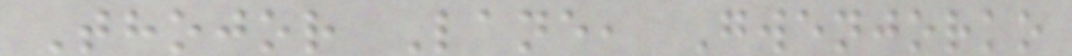Thojor Lane, Gwenjorko
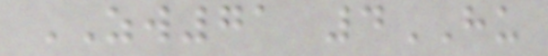ZW71 4HU
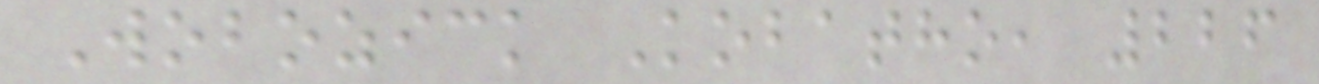Wobozick Kobatho, 226
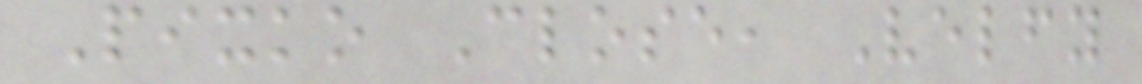Pixko Close, Velfy
